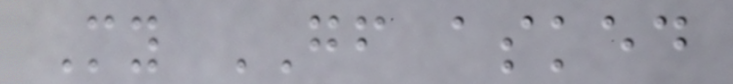My GF asked
